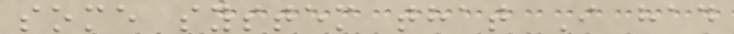some system that I had
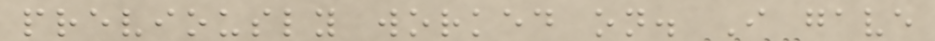previously worked on. I gave
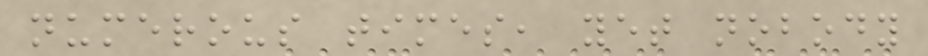numerous times, yet nobody
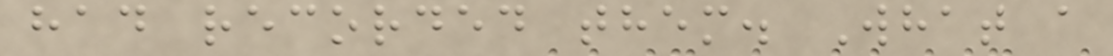had recorded them. What a
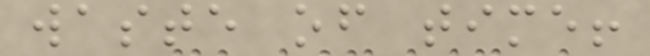waste of time!
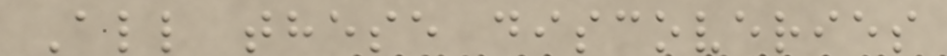All these discoveries
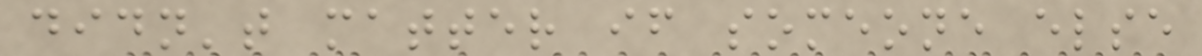didn't matter if someone else
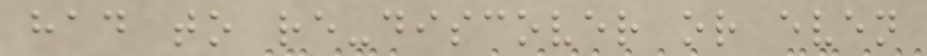had to re-discover or even
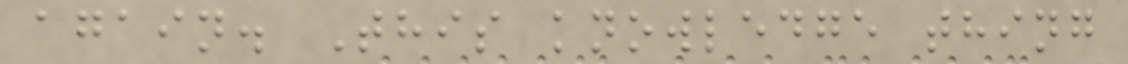again. This knowledge thing
